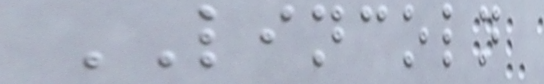LINCOLN
